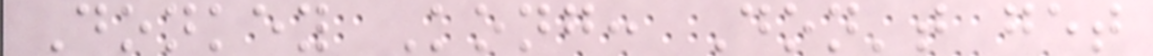Donkey Kong: Don't get
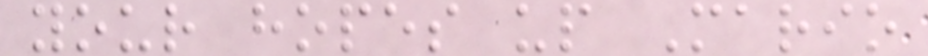your hopes up Mario
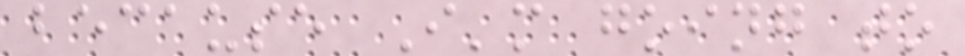because I'm going to
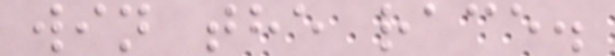win the race.
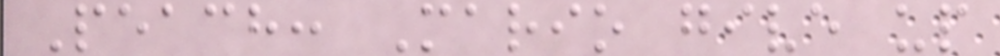Peach: Mario give up
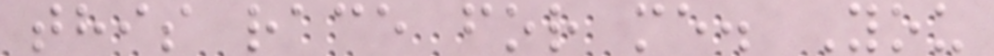this race for me. You
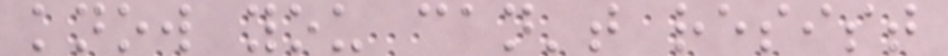know you can't resist
